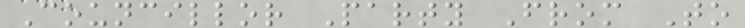Councillor Party From To
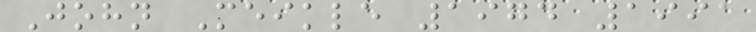John Meikle 1974 1991
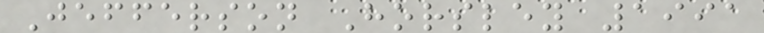Jefferson Horsley 1991
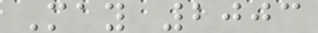May 2003
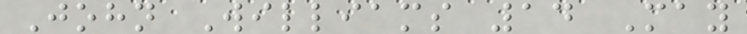John Williams 14 May
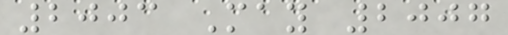2003 May 2007
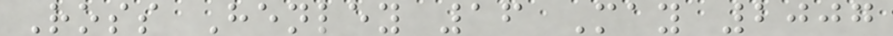Ross Henley 16 May 2007
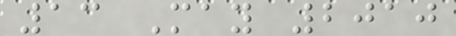13 May 2010
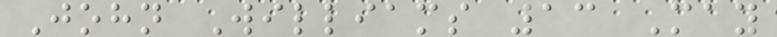John Williams 13 May
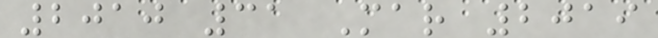2010 31 Mar 2019
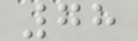78
